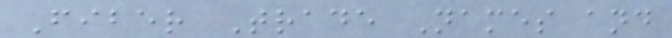Fiber Trade Names and
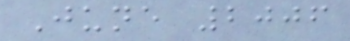June 2006
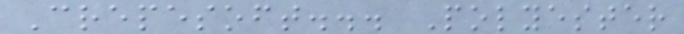Crepesoft... Polyester
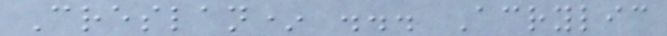Creslan* ... Acrylic
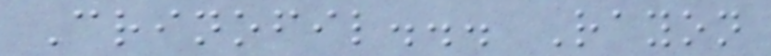Crinofil... Rayon
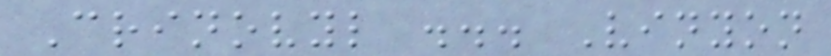Crinovyl ... Vinyon
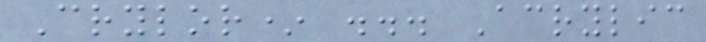Crylor* ... Acrylic
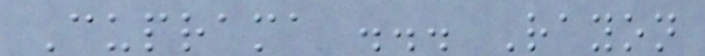Cuprama ... Rayon
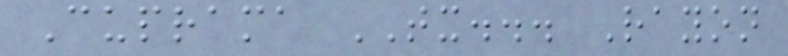Cuprama TX... Rayon
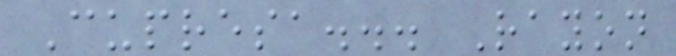Cupresa... Rayon
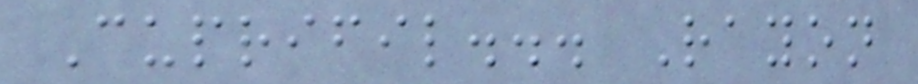Cuprifil... Rayon
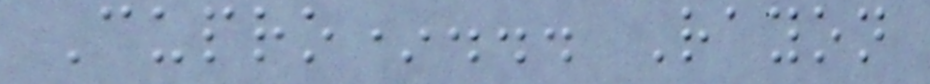Cupro*... Rayon
